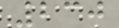230
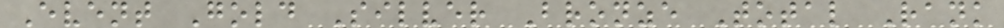Event Gold Silver Bronze Total Rank
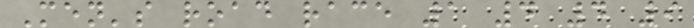Men's road race 1 4 4 9
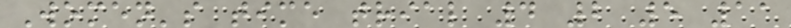Women's time trial 4 2 5 11
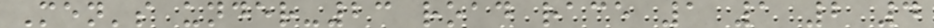Men's under-23 road race 1 1 2 4
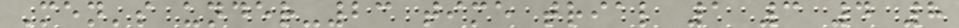Men's under-23 time trial 1 3 4 8
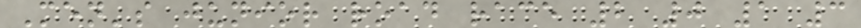Men's junior road race 2 0 1 3
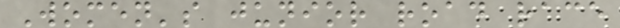Women's junior road race
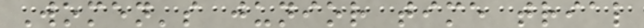Women's junior time trial
